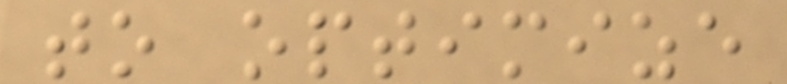to optimize
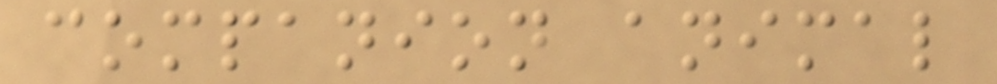companion animal
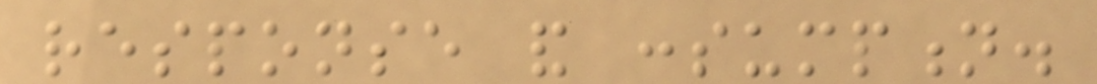response and consumption.
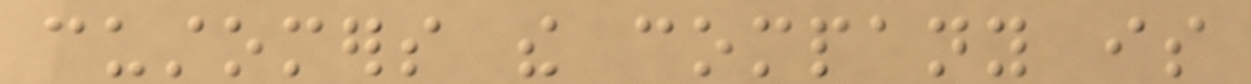customers the company is
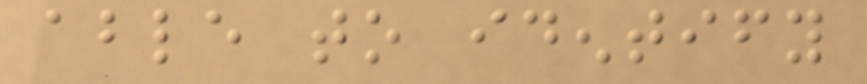able to identify
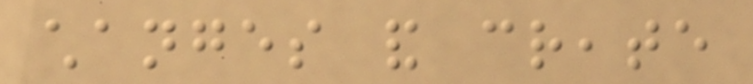changes and create
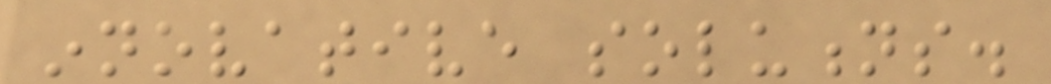innovative solutions.
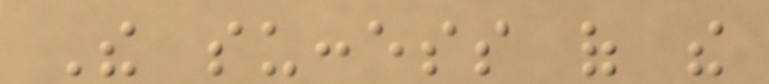The success of the
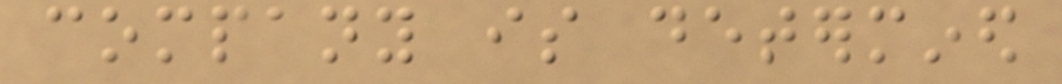company is determined
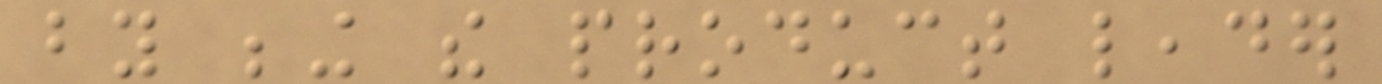by being the product leader
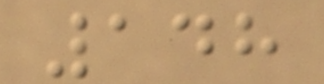148
